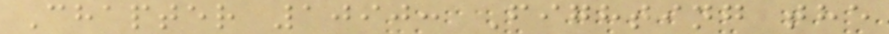Chapter 1090: Fighting the
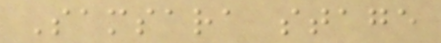Samsara stage
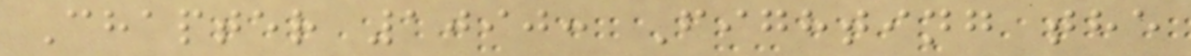Chapter 1090: Fighting the
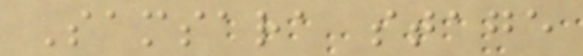Samsara stage
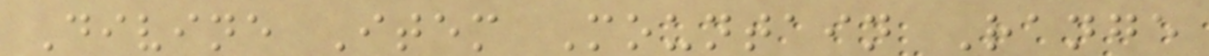Divine Item Mountain Range
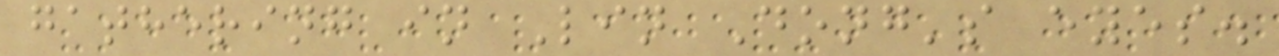gathering in Lin Dong's eyes.
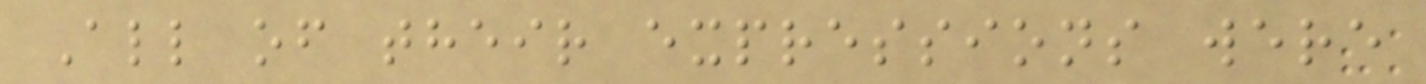All of their expressions were
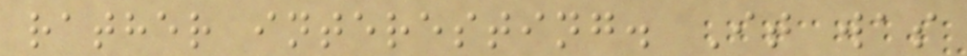rather interesting. It was
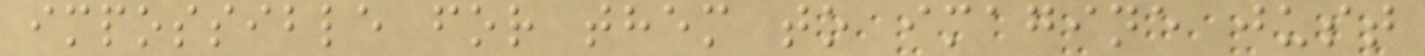impossible for them to imagine just
